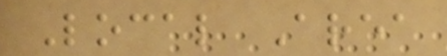Local Area
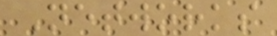Networks
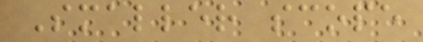Smaller scope
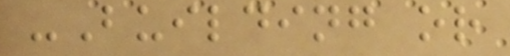-Building or
